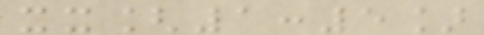xx[1:5]
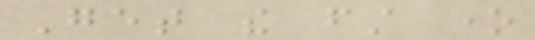Get the first one
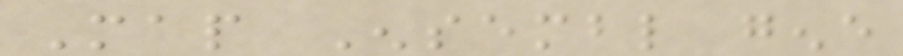Map Ensembl gene
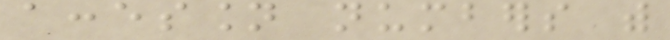accession numbers with
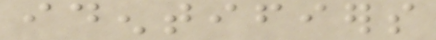identifiers
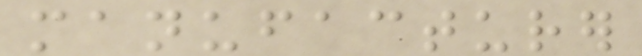manufacturer
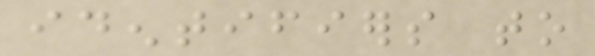identifiers to
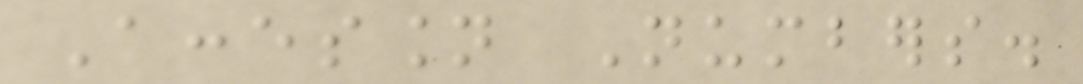Accession Numbers.
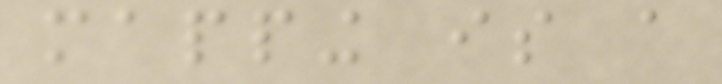mapping is a
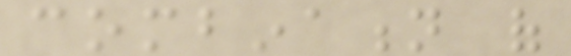combination of
